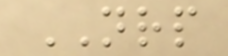NRP
